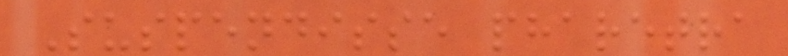Suspendisse pharetra
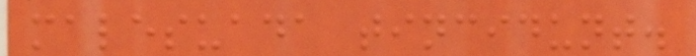malesuada tincidunt.
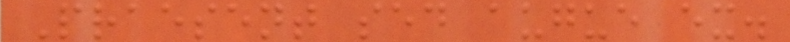Praesent sed augue ex.
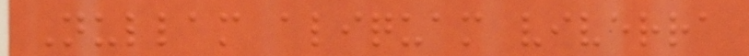Nullam aliquam viverra
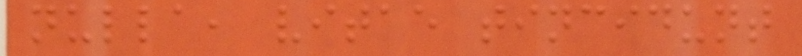nulla, vitae tincidunt
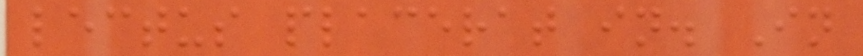lectus placerat in. In
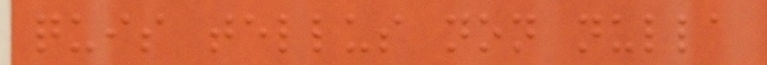quis tellus non nulla
